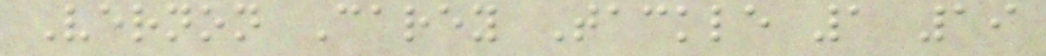Vernon Carey Tackle 1 19
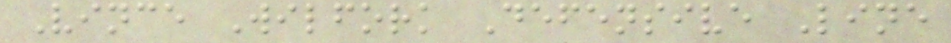Vince Wilfork Defensive Line
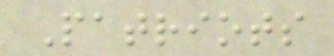Patriots
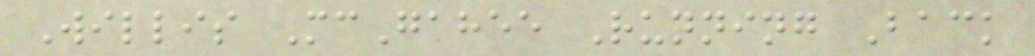Willis McGahee Running Back
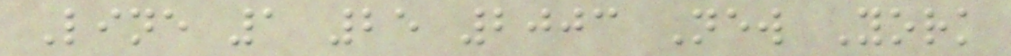Line 1 25 2003 New York
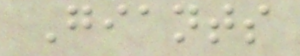Giants
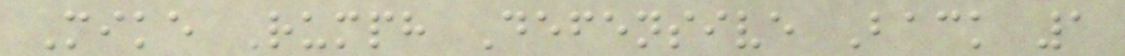Mike Rumph Defensive Back 1
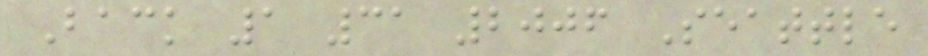Back 1 31 2006 Seattle
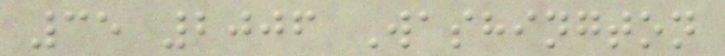35 2006 Washington
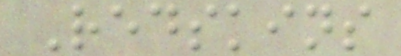Redskins
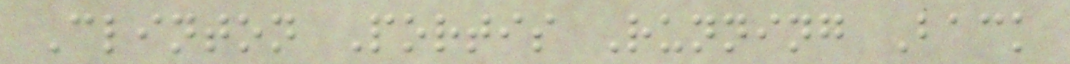Clinton Portis Running Back
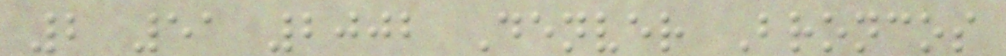2 51 2002 Denver Broncos
